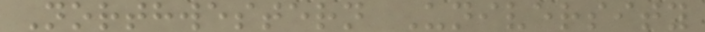Northwestern University
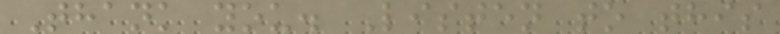Thank you. Listen to this
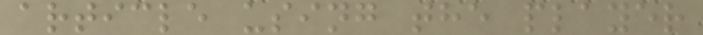article using the player
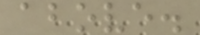above.
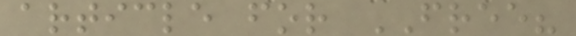article for FREE?
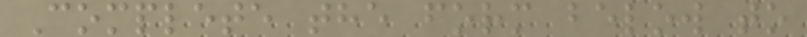Complete the form below to
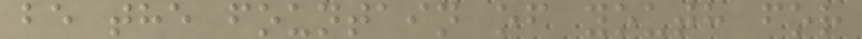be the fountain of youth for
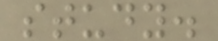study.
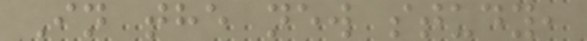In the new study,
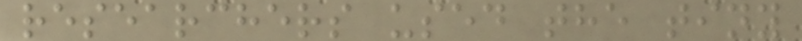researchers used the tiny
